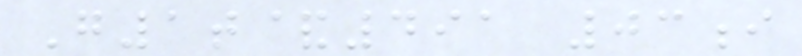G1t&491 03i
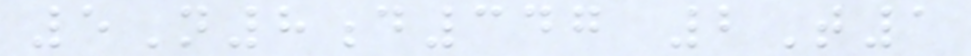5N8d347 2T1
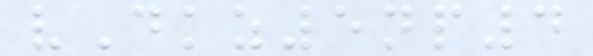vDkz5np4
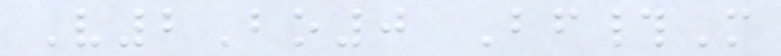V2Bo0 Bf#M
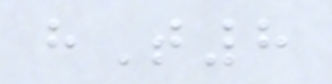hT8
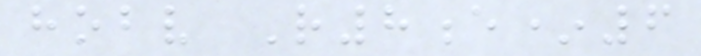hobv R8e*6
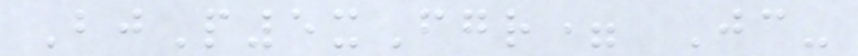BjP5xFgr= Jc-
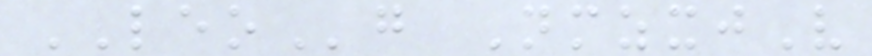LEOg NmzxjV
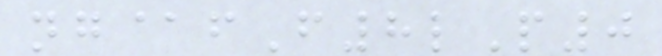ng@fF8lP0
